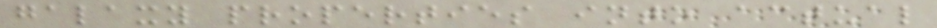galaxy properties into actual
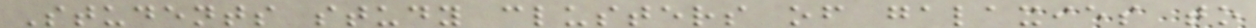Students study clusters of galaxies to
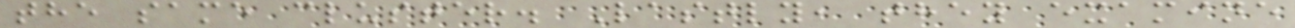the same cluster. Lastly, they examine
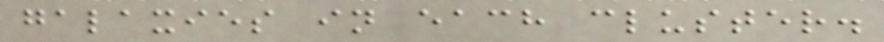galaxies in each cluster.
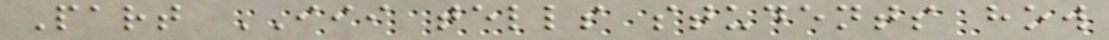Part III tells students how
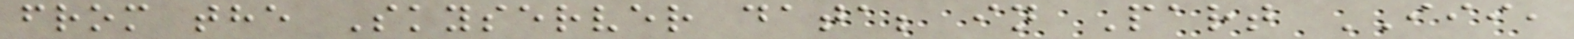from the Skyserver data; in Part III,
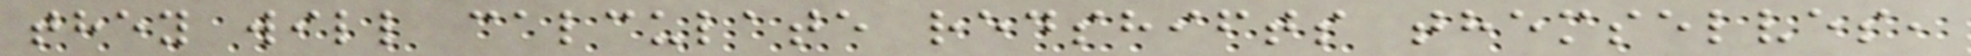they will calculate redshifts themselves,
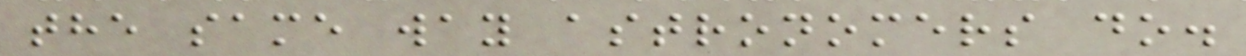the same way astronomers do.
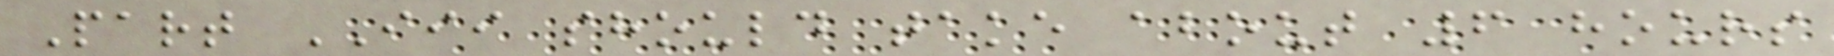Part III should take about 6 hours
